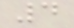4
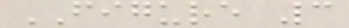FIGURE 3
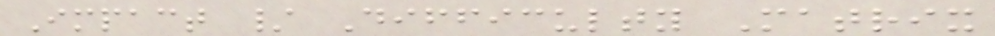Impact / Difficulty Matrix
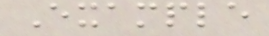Example
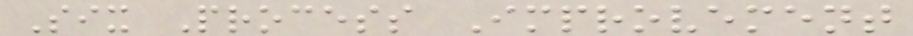Six Process Improvement
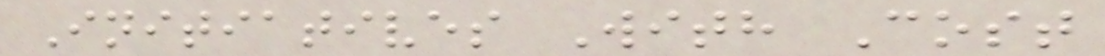Initiatives With Cost
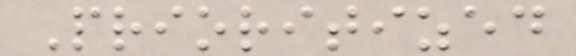Prioritized
